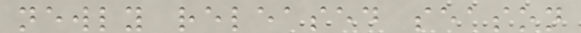newly released season
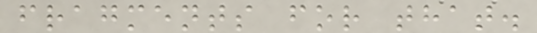fragments for that.
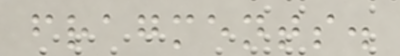fragments.
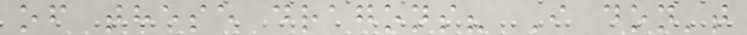of these dragons? I don't
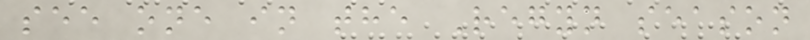see one in the Regyn season
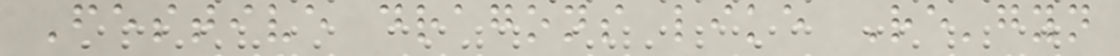Festive dragons like Re'gyn
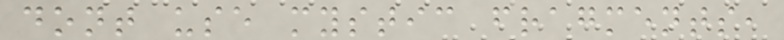dont use mystic fragments,
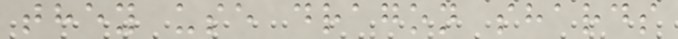they use dragon shards
